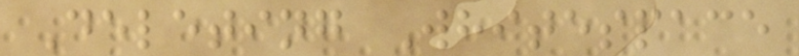Deleting Whitespace
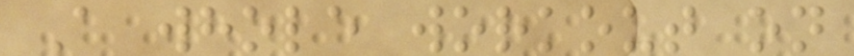A whole workout on
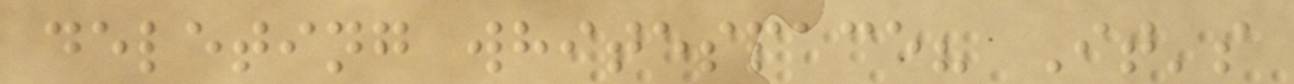deleting whitespace? It's
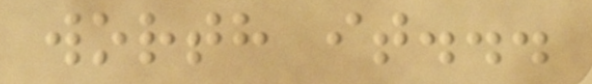worth it...
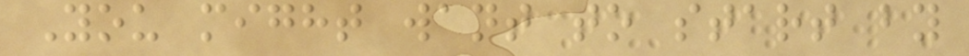You might want to start by
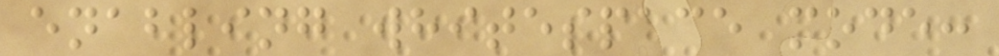enabling whitespace mode:
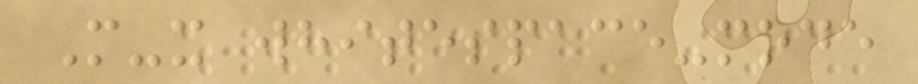M-x whitespace-mode
